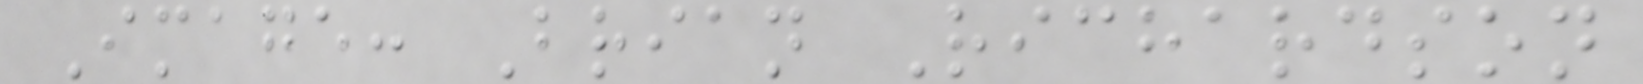Image: Brian Richardson
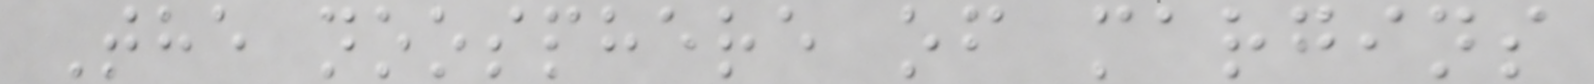The noosphere of margins
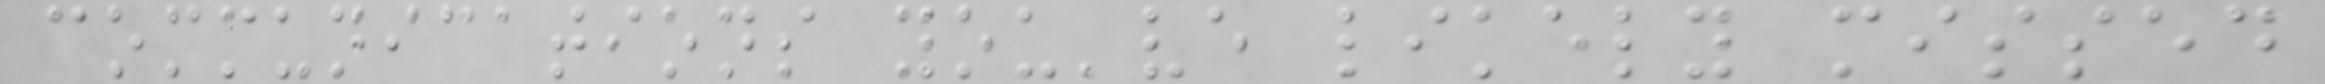communications you've likely missed
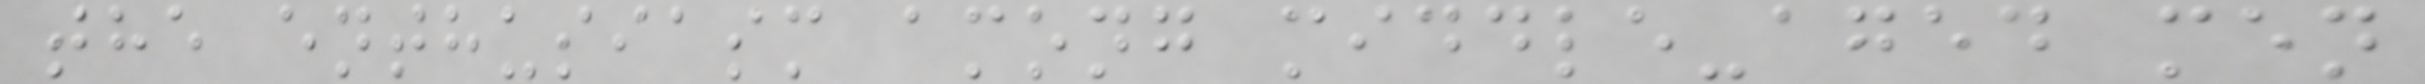the enthusiasm among middle-aged men
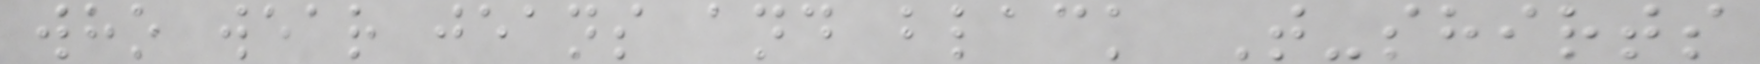who wear jeans and black T-shirts
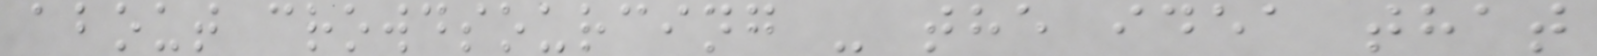about crowdsourcing - the idea that
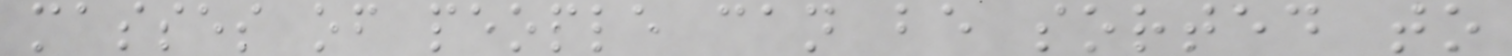masses of people can be sorted to
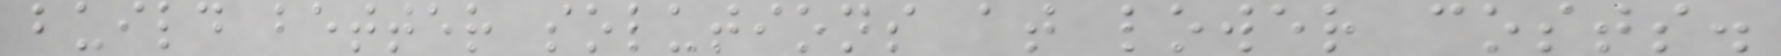build better solutions at lower costs.
